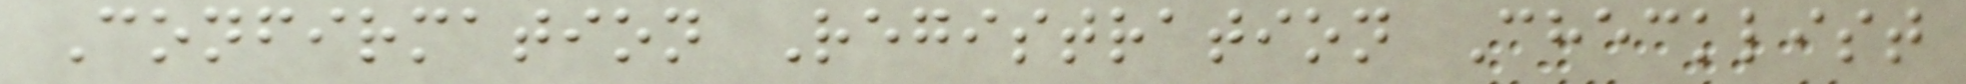Confirmation Registration Checklist
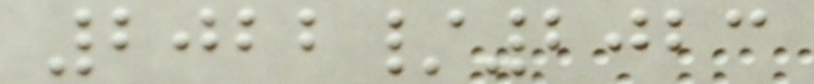2022/2023
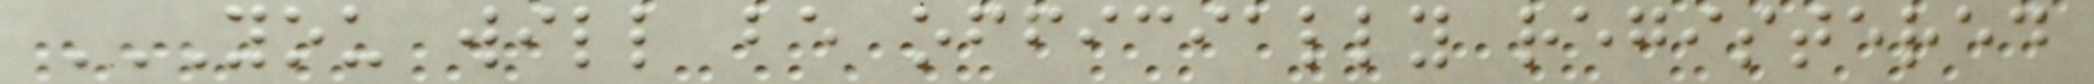YOU WILL BE OFFICIALLY REGISTERED
